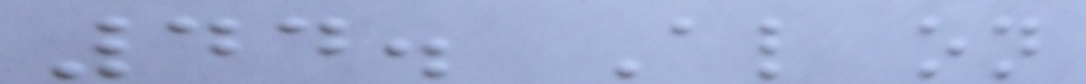44. Also on
